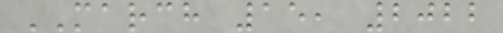MARCH 15, 2022
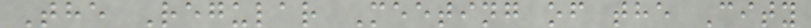The Regular Meeting of the City
